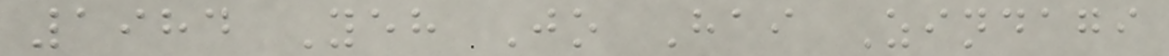1984 Yeh Jo Hai Zindagi
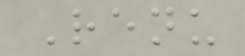Renu
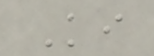Ki
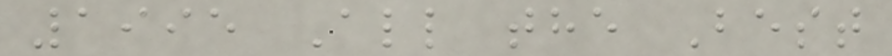1995 All the Best
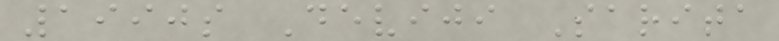1990s Deviji Sarita
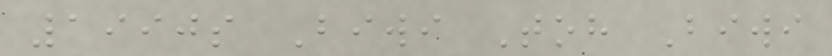1990s Biwi Toh Biwi
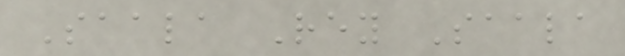Saala Rey Saala
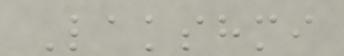Lakshmi
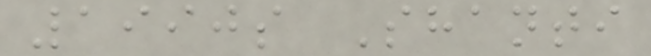1990s Shanti
